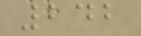242
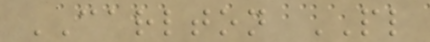CARLTON PL
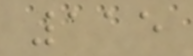115
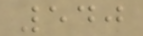540
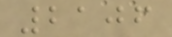2106
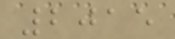2015
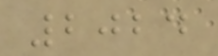2024
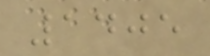1405
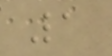1
